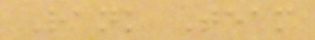Rank Team
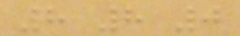8 8 0
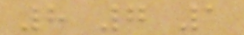8 7 1
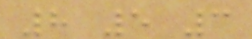8 5 3
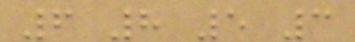6 8 5 3
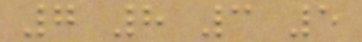7 8 3 5
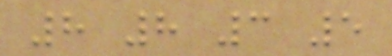8 8 3 5
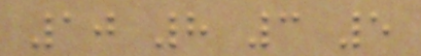10 8 3 5
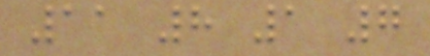11 8 1 7
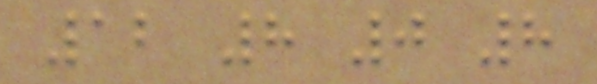12 8 0 8
